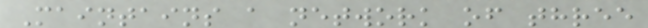Maintains a network of three
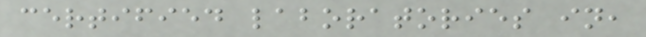certified laboratories in,
